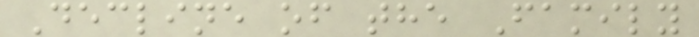Decline of the Family
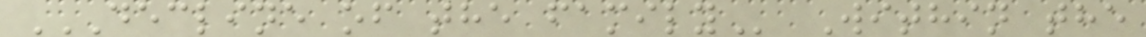DECLINE OF THE FAMILY Within the
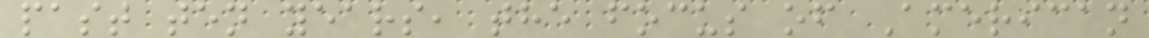past ten years, the focus of American
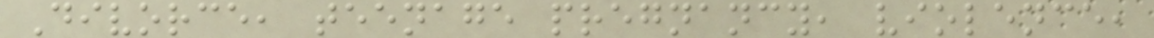Divorce, teenage pregnancy, violence,
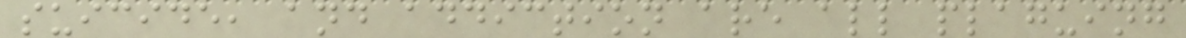suicide, and addiction are all plaguing
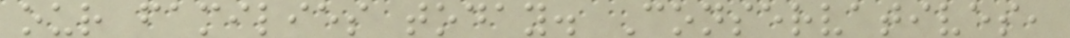our families today. Conservatives,
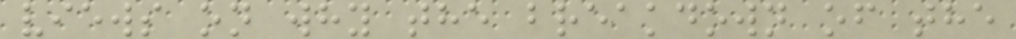views on why the breakdown of the
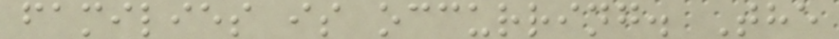families is occurring. The
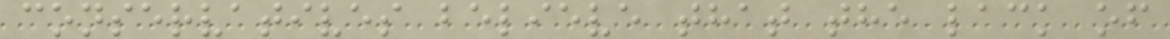conservatives believe that the lack of
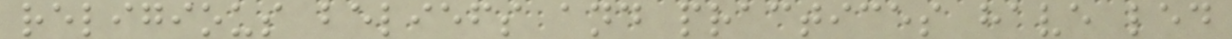religious beliefs and practices have led
